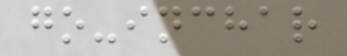go-inchar
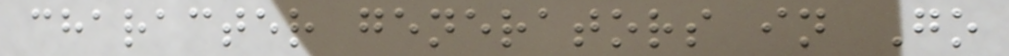character generators in Go
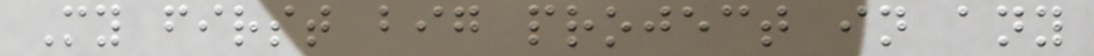My first big project in any
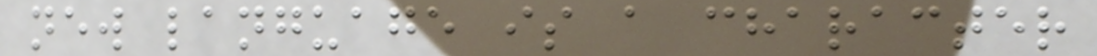new language is a character
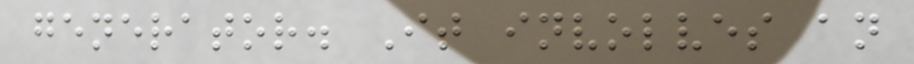generator. It involves an
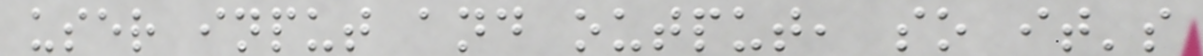user input and output, so it's
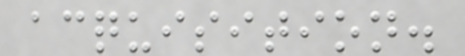acquisition.
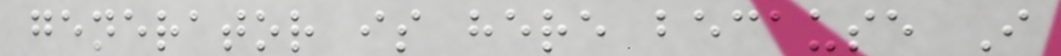generator is here because I
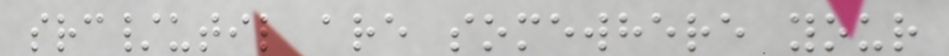src/util are somewhere your
